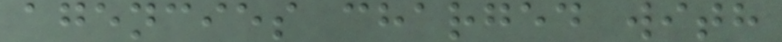agencies charged with
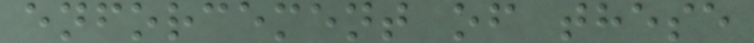enforcement of these
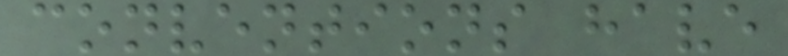conventions have
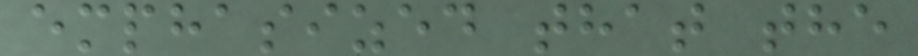emphasized that the
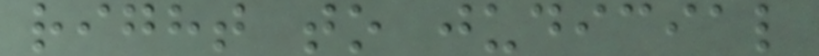right to judicial
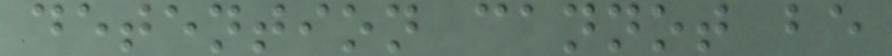detention cannot be
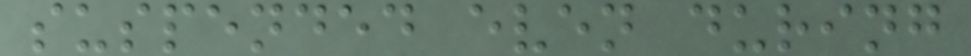suspended even during
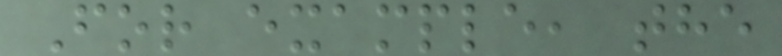For example, the
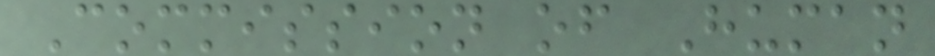Commission of Human
